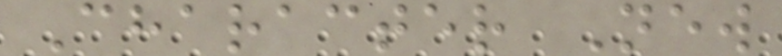Character New
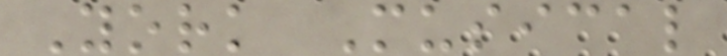York Musical
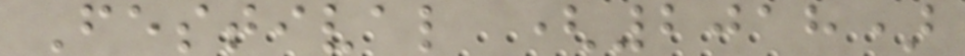Festival (2018)
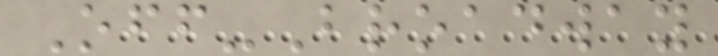Off-Broadway
